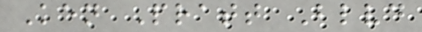Ken Pratt Blvd
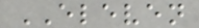ELEVEN
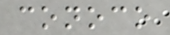conoco
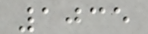1035
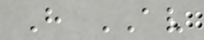H AV
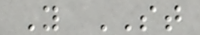Y ST
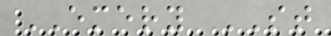EMERY ST
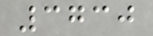3730
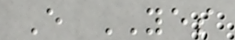E YES
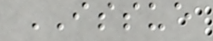ISSUE
